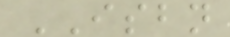ISBN
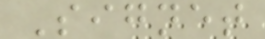Signet
